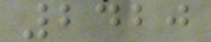2420
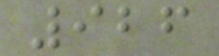926
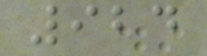924
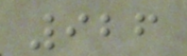926
